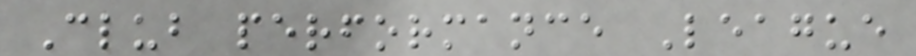Club performance League
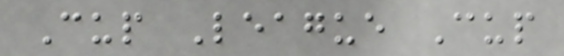Cup League Cup
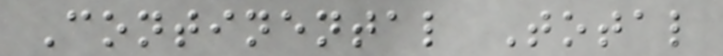Continental Total
